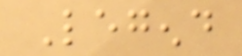Legend
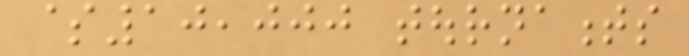$10,000 tournaments
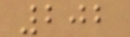202
